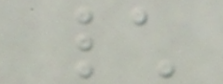\
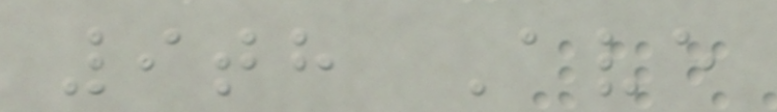9th Ave
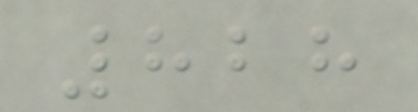828
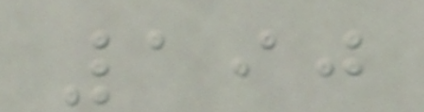190
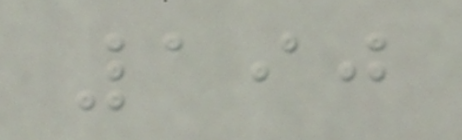190
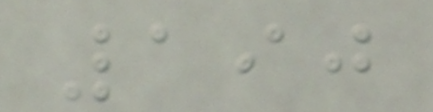190
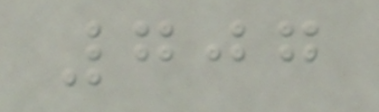707
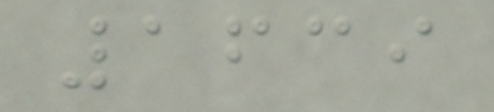1639
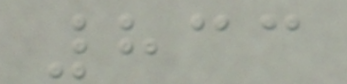833
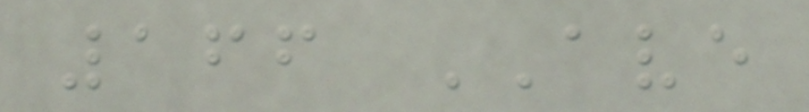166 AVE
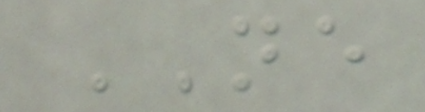NE
